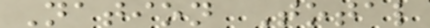Nation Total
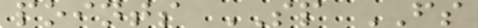points SP FS
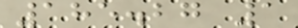185.27 1
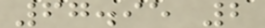67.95 2
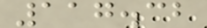117.32
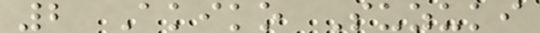2 Akiko Suzuki
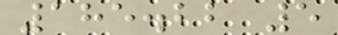185.22 5
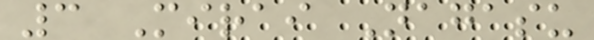3 Mirai Nagasu
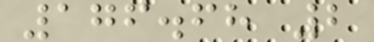176.68 2
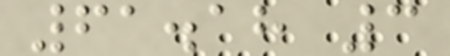61.18 3
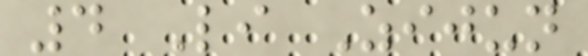4 Li Zijun
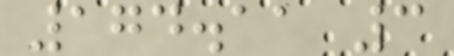174.11 3
